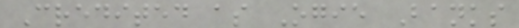Credited as Ogie Banks
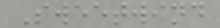Sweetwind
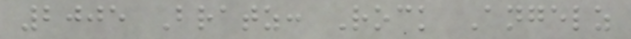2005 Bratz: Rock Angelz
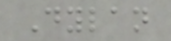Dylan
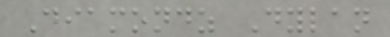Diamondz Dylan
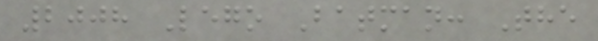2008 Lego Batman: The
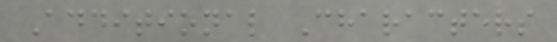Additional Characters
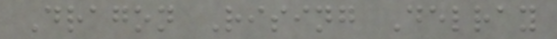Dragon Rising Delray
